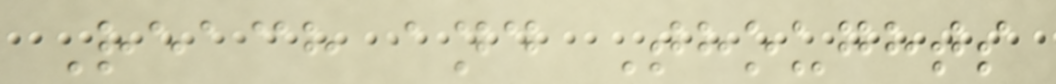Reach and Thoughts
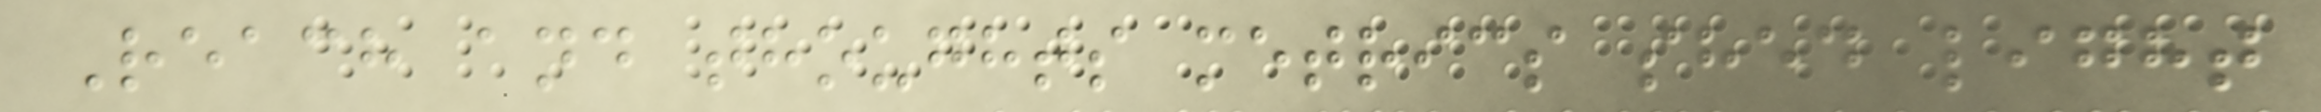Reach and thoughts metrics shed light
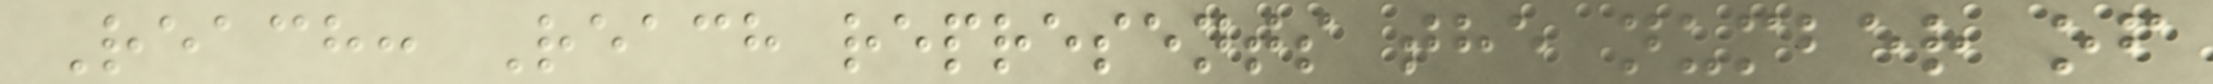Reach: Reach represents the number of
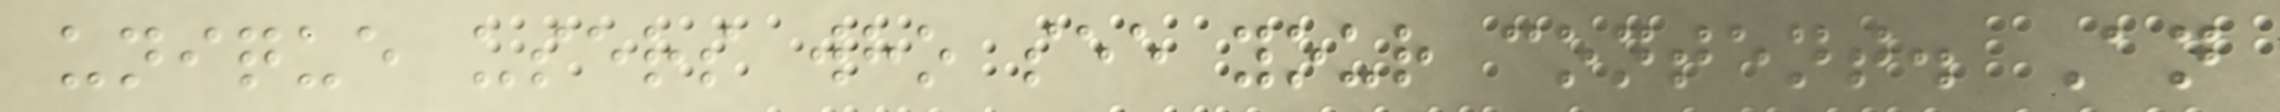unique users who see your content. An
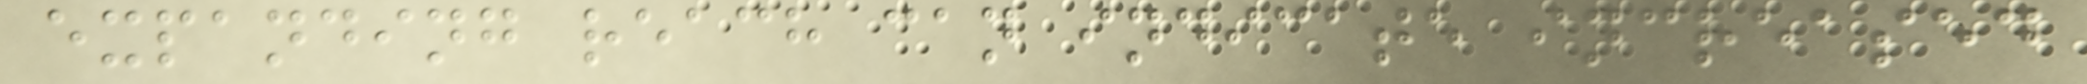expanding reach can indicate increased
